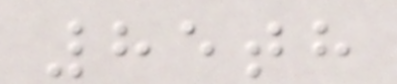85th
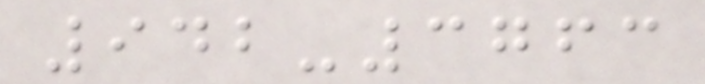942-3763
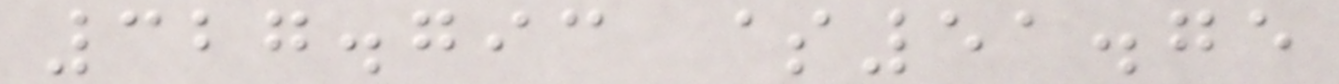327.793 $51.75
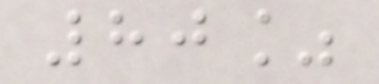80%
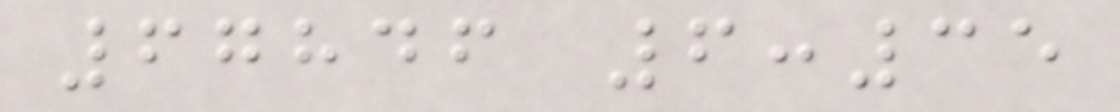67846 6:35
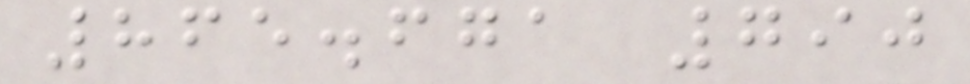865.671 790
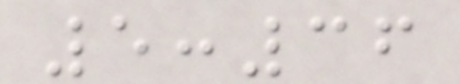5:36
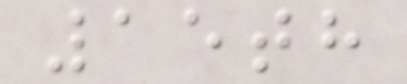15th
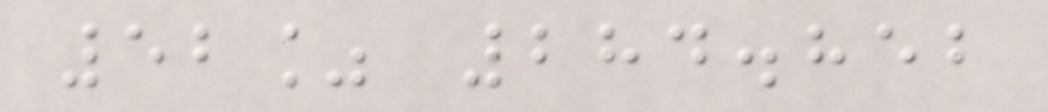52% 284.852
